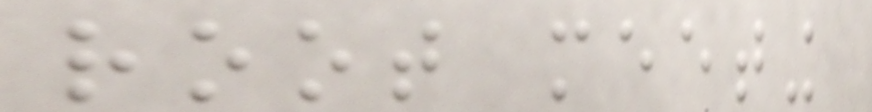root meeting
